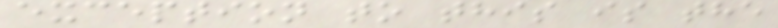exception to this is the
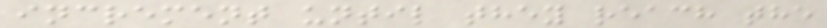increment until they reach the
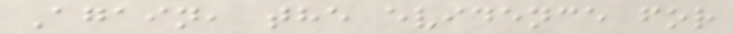Again, the evidence for
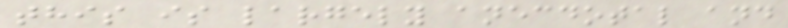this is largely anecdotal and
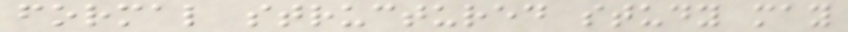formal structured study may
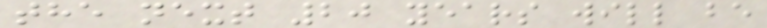the next 20 years will be
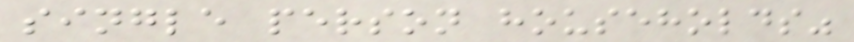single person households"
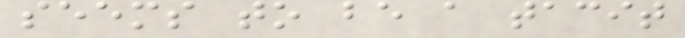seems to be a tacit
